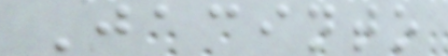Jacinto
